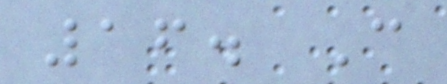16. Can
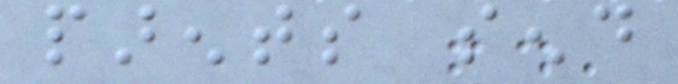parents send
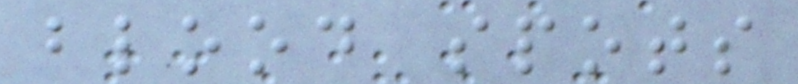blood spots
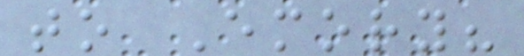to Emory?
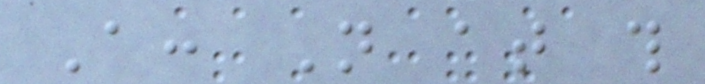A: Not at this
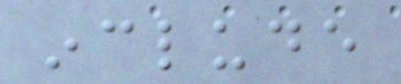include
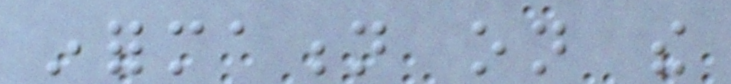information on the
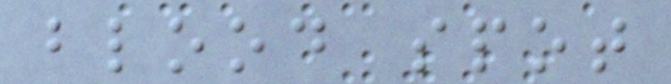blood spot
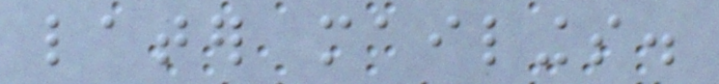later mailings.
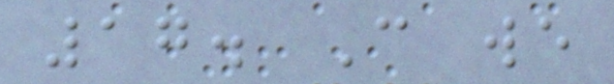17. Can we
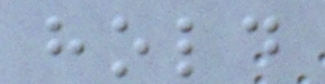hold
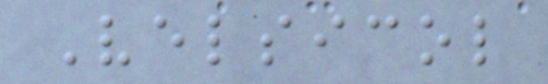Velsicol
